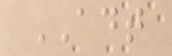ADT
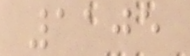1105
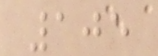105
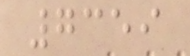7359
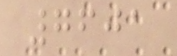7601
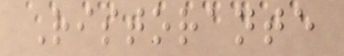Ristorante
